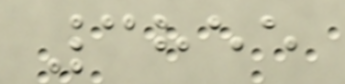3855
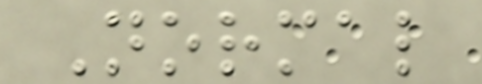Normal
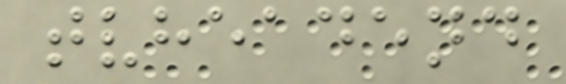tvheadend
